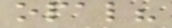opal?
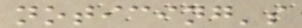noticing's
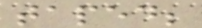taped;
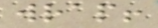wrap!
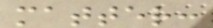matter:
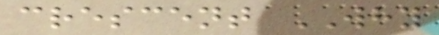crescent WHY
